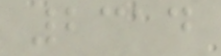2314
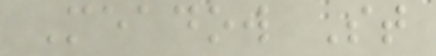Meadow St
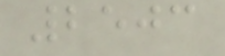2503
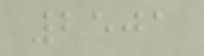2501
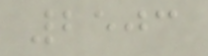2503
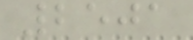2501
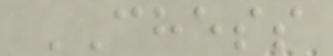CHESS
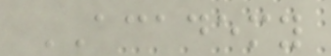ACADEMY
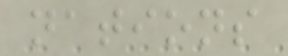nations
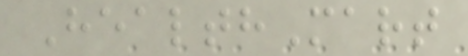HealthMart
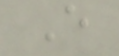E
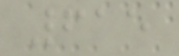615
